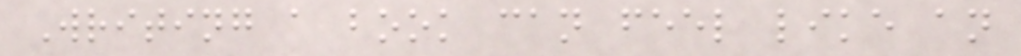Writing a book can feel like an
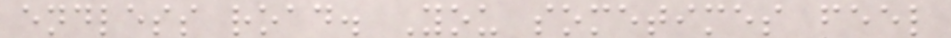endless road. You sometimes feel
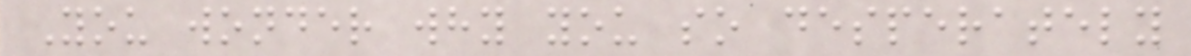You wonder why you so desperately
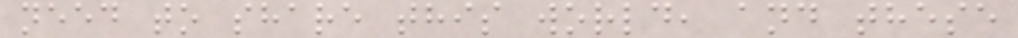need to share this world, and these
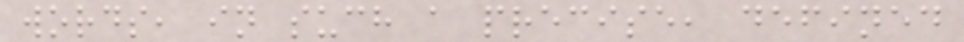words, in such a precise, defined
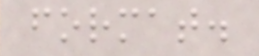format.
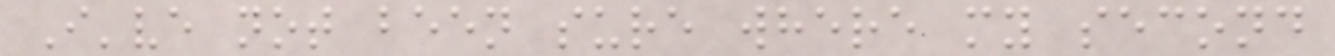I've not been sure where my second
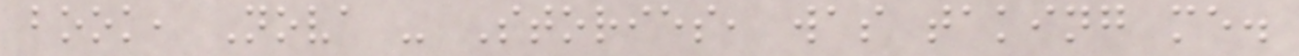book, Nova - Stories, was taking me.
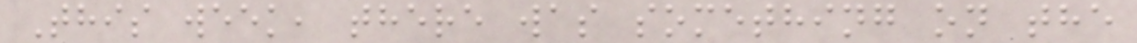This week, there was something on the
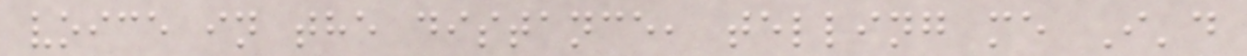voice in the distance, telling me I'd
